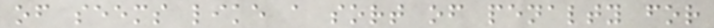of seems like a sort of penalty for
